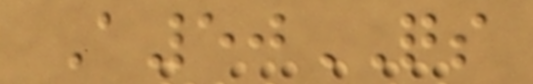A50QS
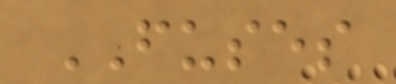FUSES
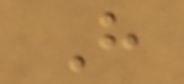H
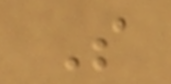S
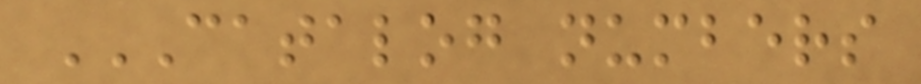CATALOG NUMBERS
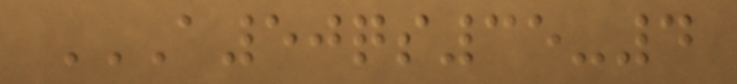A50QS35-4
